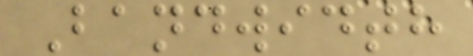Bandwidth
